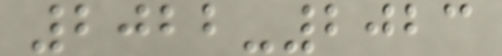2022-2023
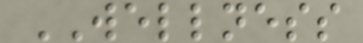WELLNESS
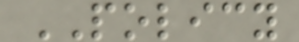POLICY
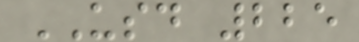USD 225
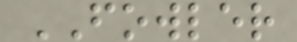FOWLER
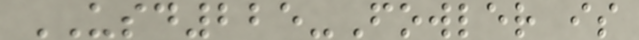USD225-Fowler is
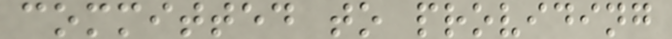committed to providing
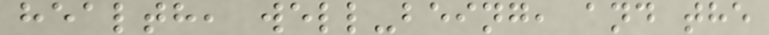health, well-being, and the
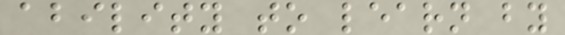ability to learn by
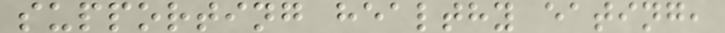supporting healthy eating,
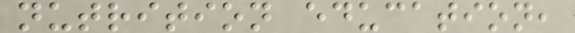nutrition education,
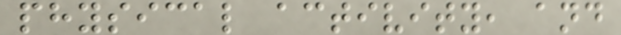physical activity, and
